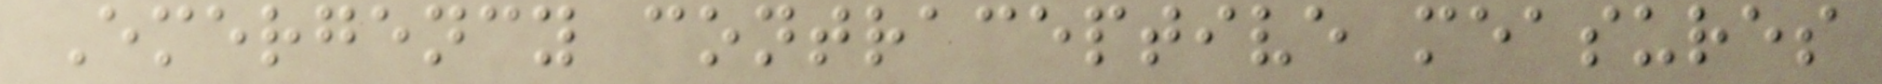Emergency contraceptive measures
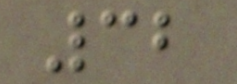32
